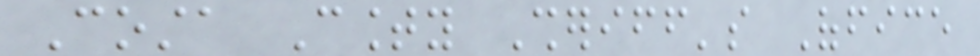Costa County Sheriff's Office
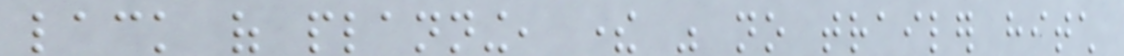lack of planning, there was no trailer hitch
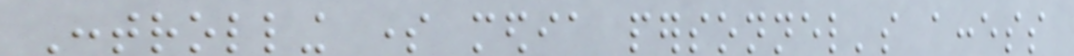Controlling some media personnel's access
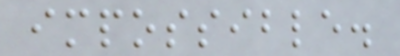impossible.
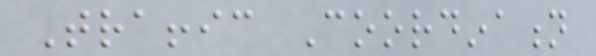Traffic Coordination
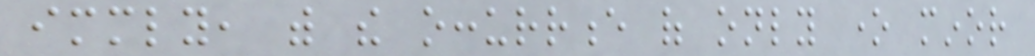immediately, with the occurrence of only one minor
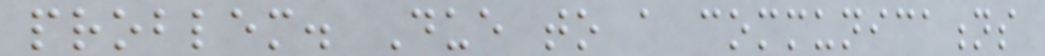problem. Due to a communications
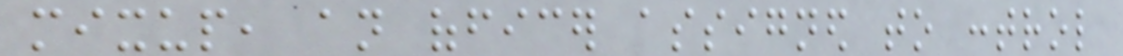mixup, an officer assigned to control
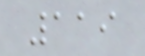119
